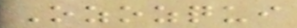Ozozqui
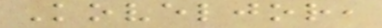Koveljor,
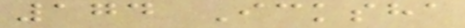174 Icksha
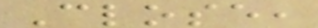Close,
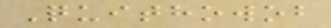Quithowob
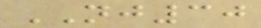NJ30
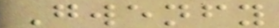Gwenfy
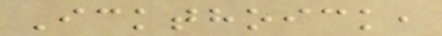Ickthoick,
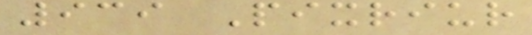939 Pixriur
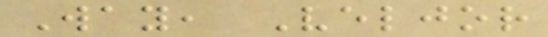Way, Veljor
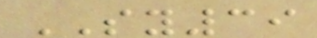SY39
